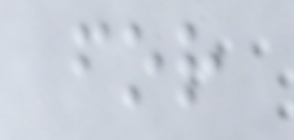for
